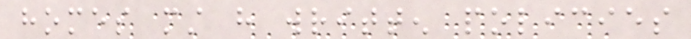homes must have written policies
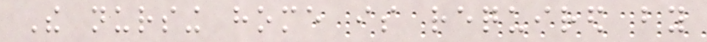The nursing home is required by
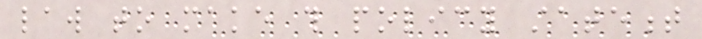law to make this policy statement
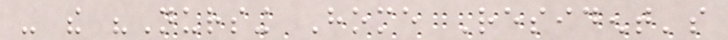- the "Nursing Home Resident's
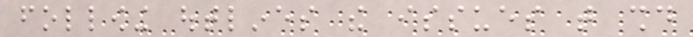following outlines the issues that should
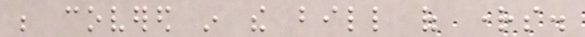be covered in the bill of rights.
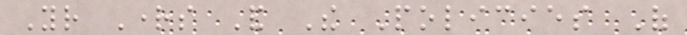Your Rights And The Policies Of
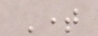Time
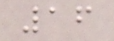16
